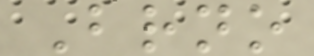Brno
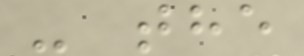- the
